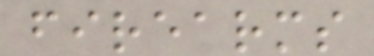firearms
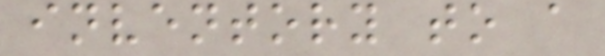inventory to a
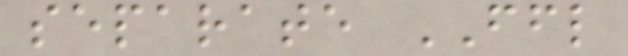separate FFL
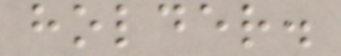holder.
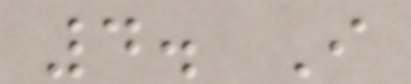4. I
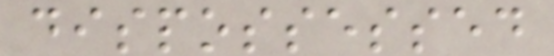dispossessed
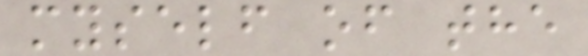myself of the
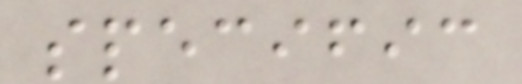specific
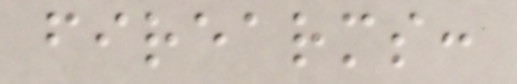firearms:
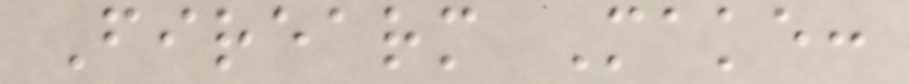Firearm Make:
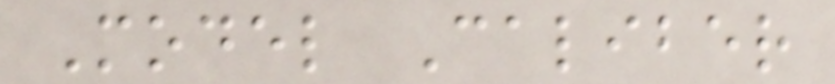Model Caliber
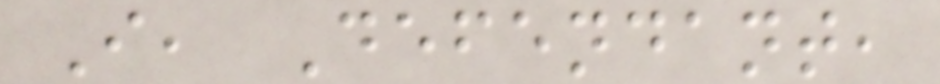I, Defendant,
